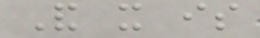And it is
